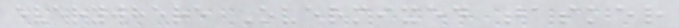everywhere Overmixed tasker
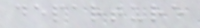departure
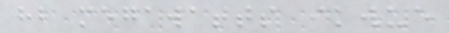hb megawatts ikwue
